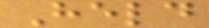Held
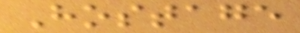Hostage
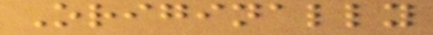Originally
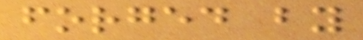forged by
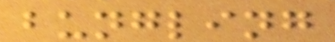bungling
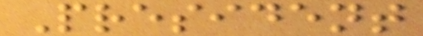President
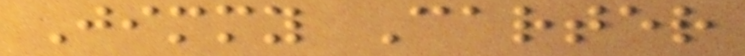Jimmy Carter
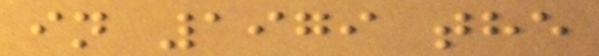in 1979 the
